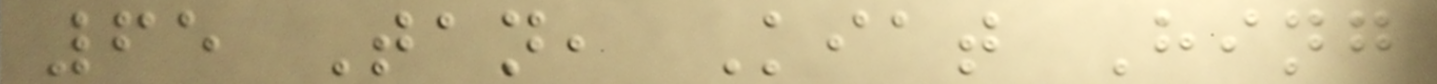65 Tan, Kiat Hing
